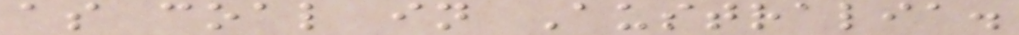as coal in Australia.
